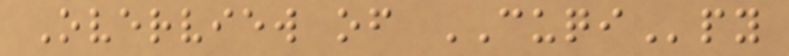Overview of CUQIpy
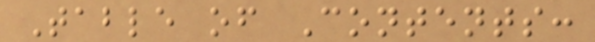Table of Contents:
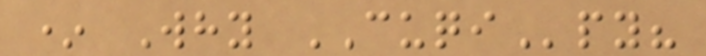* Why CUQIpy?
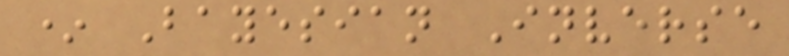* Bayesian Inverse
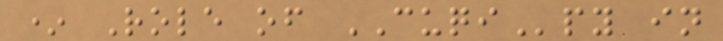* Role of CUQIpy in
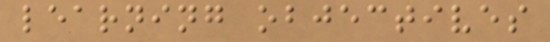learning objectives
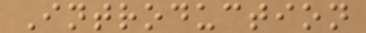Introduction
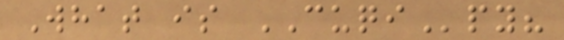What is CUQIpy?
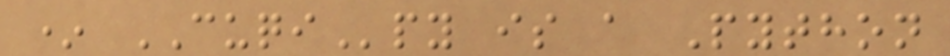* CUQIpy is a Python
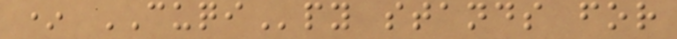* CUQIpy stands for
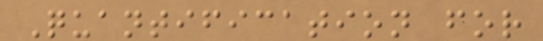Quantification for
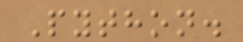Python.
